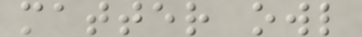matter owl
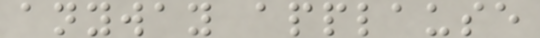anyway applause
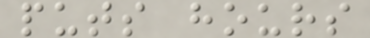puts hours
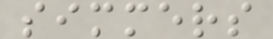simmers
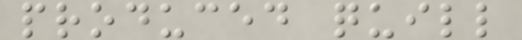produced quill
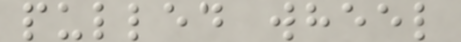pulled wheel
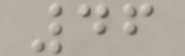46
